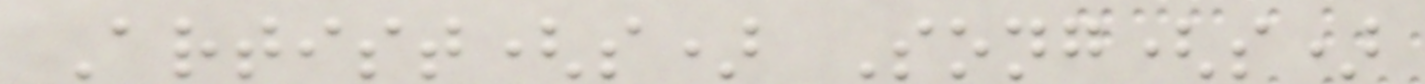Artist(s) Song(s)
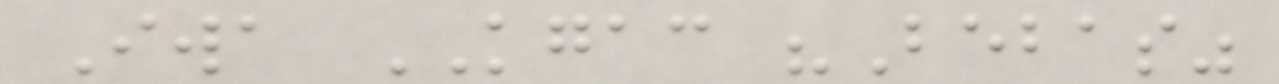Iwa KGAC "Bebas"
